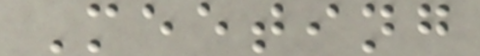Meeting
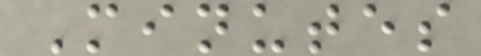Minutes
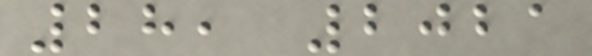28, 2021
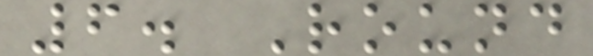6. Round
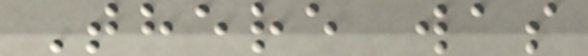There was
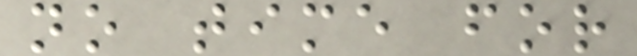no time for
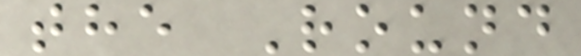the Round
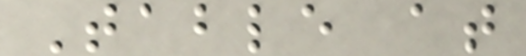Table at
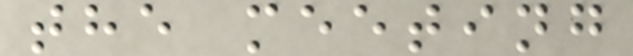the meeting
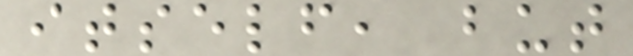itself, but
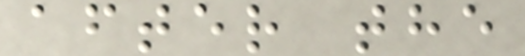after the
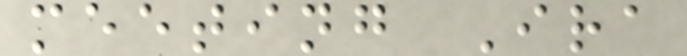meeting Ira
